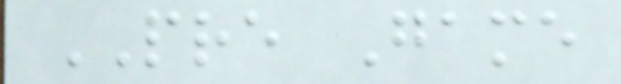PRE Game
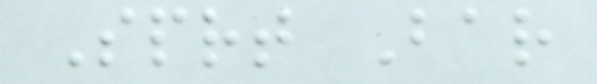Sprt Bar
